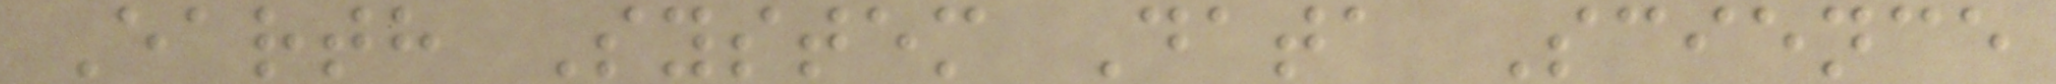Earth System Data Science
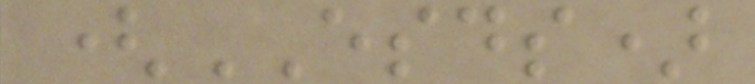(ESDS)
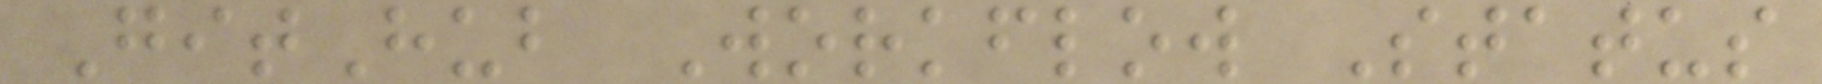GitHub Workflow Status
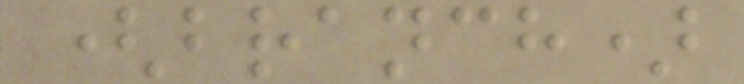(branch)
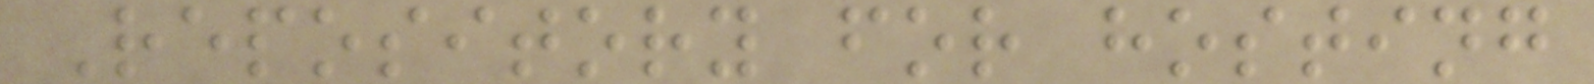Repository for hosting
